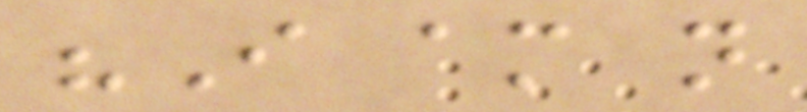"I am not
